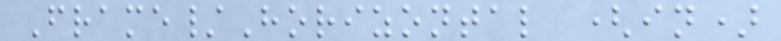Frame/Horizontal (in)
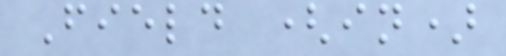Field (in)
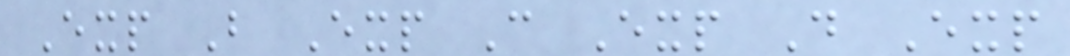Exp B Exp C Exp D Exp
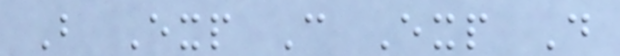B Exp C Exp D
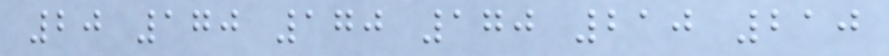20 170 170 170 210 210
